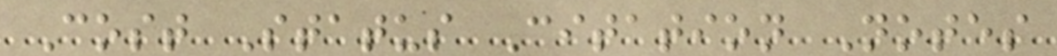Cost Status Citation Notes
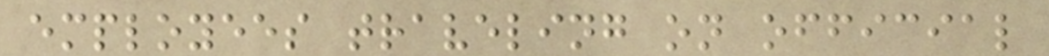employees traveling on official
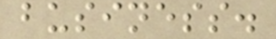business.
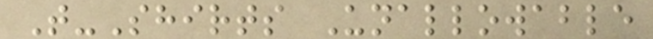T-Shirts Unallowable
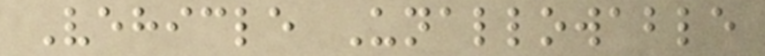Vehicle Unallowable
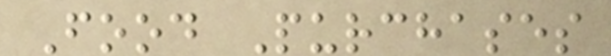Food Purchases
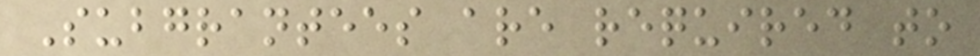Subgrantees are required to
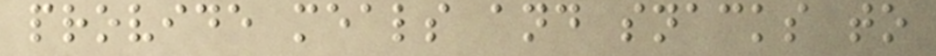provide meals and snacks to
